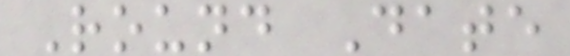Round Date
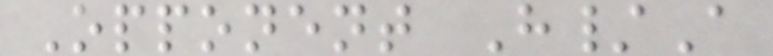Opponent H/A
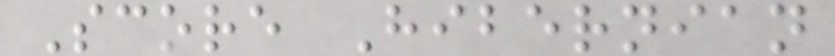Score Hibernian
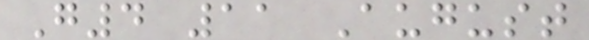G4 11 August
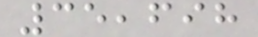35,698
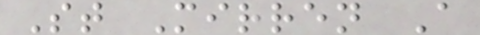St Mirren A
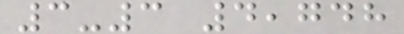3-3 4,748
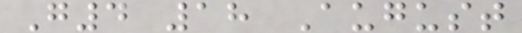G4 18 August
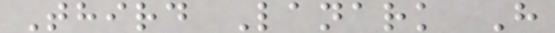Third Lanark H
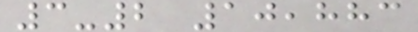3-2 10,883
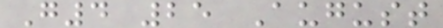G4 25 August
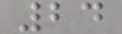24
